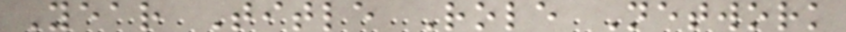Year Title Role Network
